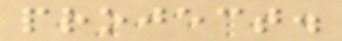project.
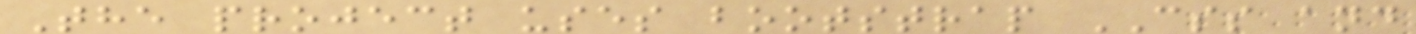The project uses bootstrap CSS and
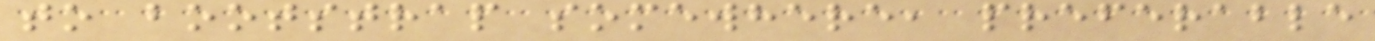to bootstrap somewhere, preferable
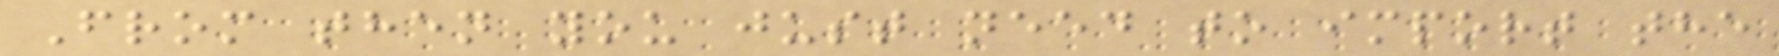From then you just need to import the
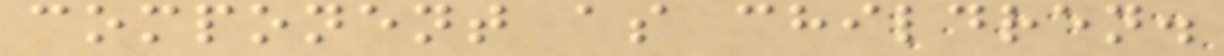component as children.
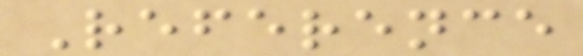Reference
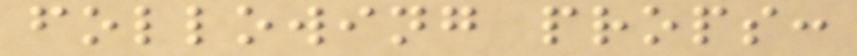following props:
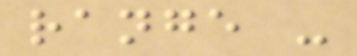range -
